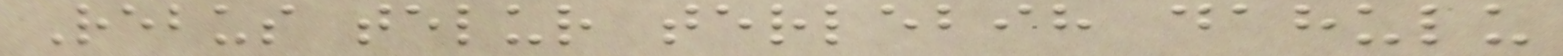Rebus telur terlebih dahulu
